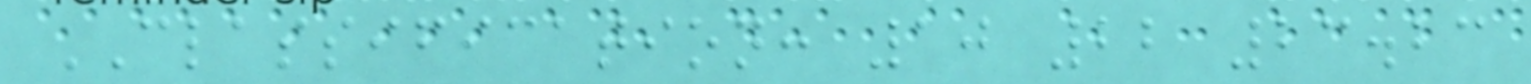CLASSIFICATION: 10 22 23.23
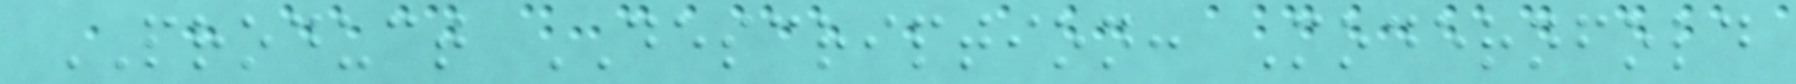PRODUCT DESCRIPTION: Modernfold
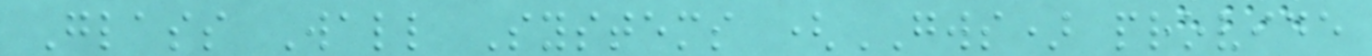Glass Wall Systems (GWS) provide
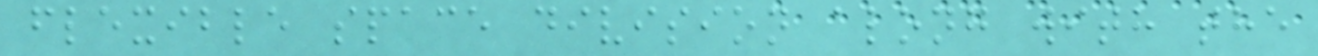flexible space division along with the
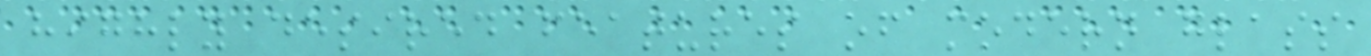highly desired features of modern glass
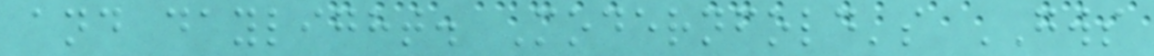and daylight. Modernfold's GWS
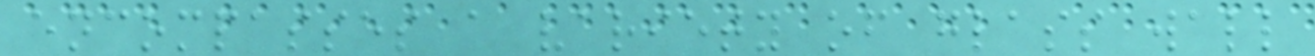encompasses a variety of glass wall
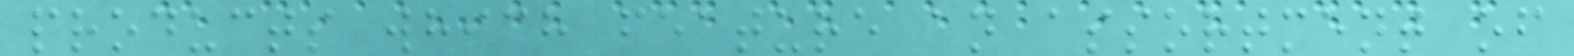products which feature an assortment of
